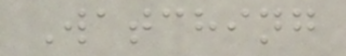Watching
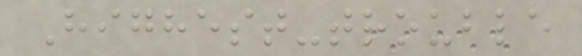Highest-trouble
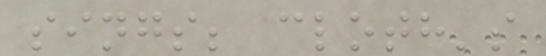sings; cloth's
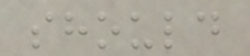should
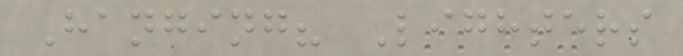Hanging? Lighters
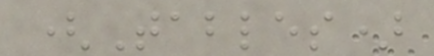(Tables)
